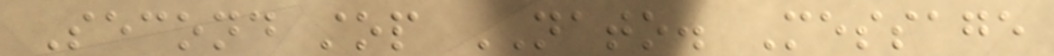Second stop NATO. Message
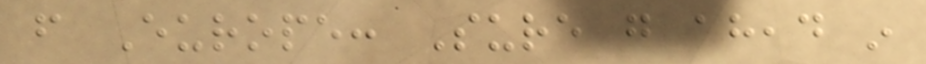from Europe: Sure go ahead in
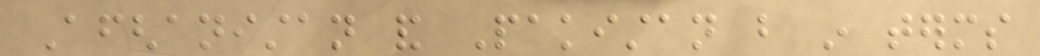Afghanistan and Pakistan but in terms
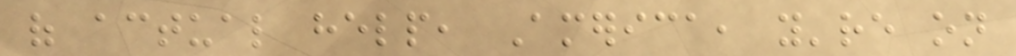of actual help, America, you're on
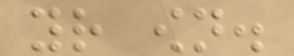your own.
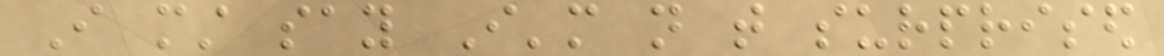I must say I'm not that surprised
